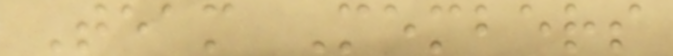Team Members
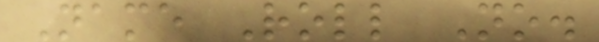Name Roll No.
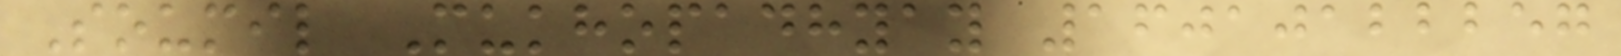Soumil Mukhopadhyay 16010122257
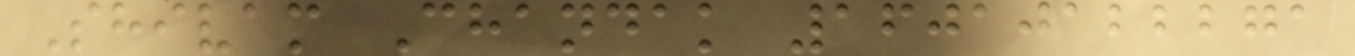Shivam Chandak 16010122271
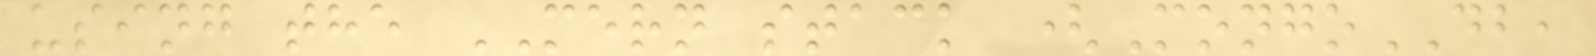using the MERN stack (MongoDB,
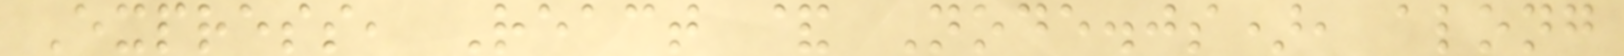Express, React & Node.js), along
